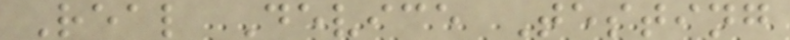Real Device Testing
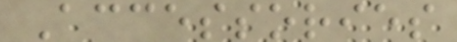Accessories
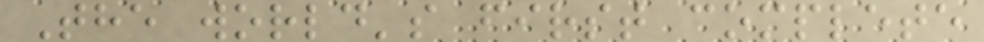The world's first complete
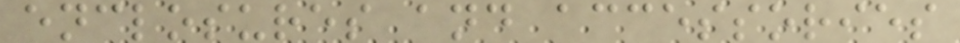enclosures and accessories
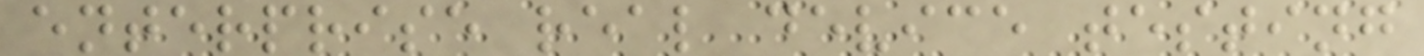enterprise real device testing
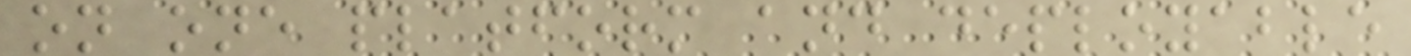on one platform and deployable
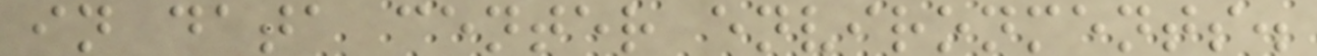in data center environments.
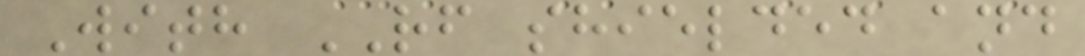With RF shielded and
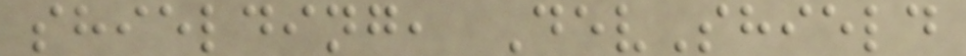shielding, DevShield
